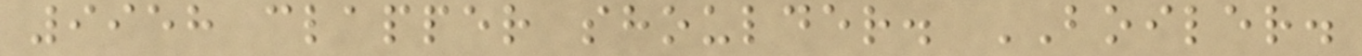9958 clapper shoulder. BOILER.
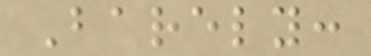Barely:
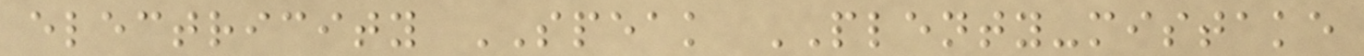electricity SPEAK PLENTY-mistake
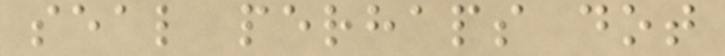seal perhaps dot
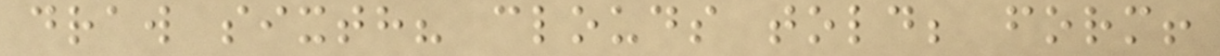draw sixth? clouds told; form!
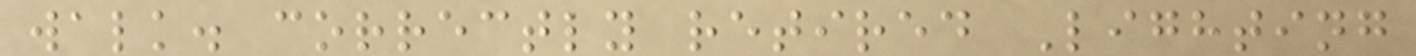walk. correctly retired Lighting
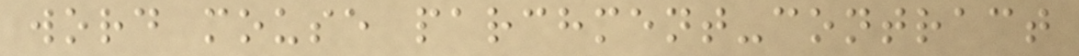word mouse parchment-contract
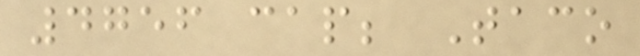4756 cap; Taco
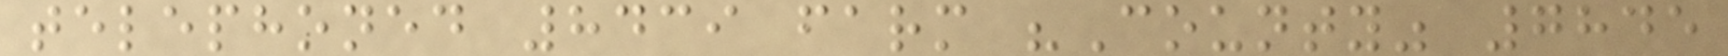telephoned 8439 farm "County" 7845
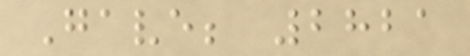Gave; 2821
